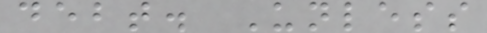debt. Unless
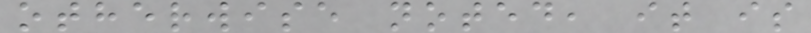otherwise noted, it is
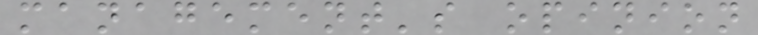management's opinion
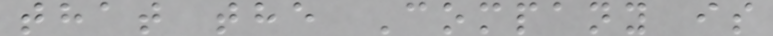that the Company is
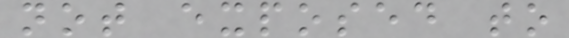not exposed to
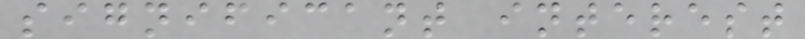significant interest
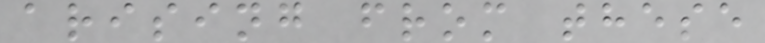arising from these
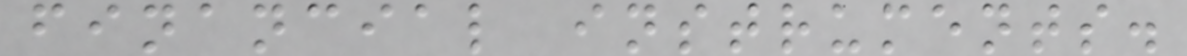financial instruments.
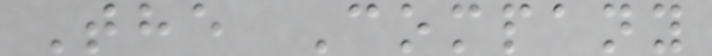The Company
